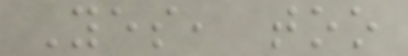Yes, too
